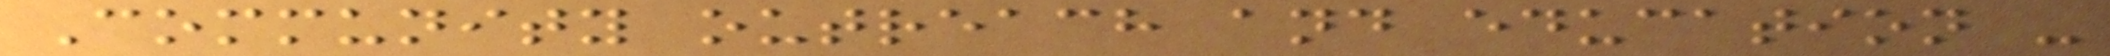Community outreach and education -
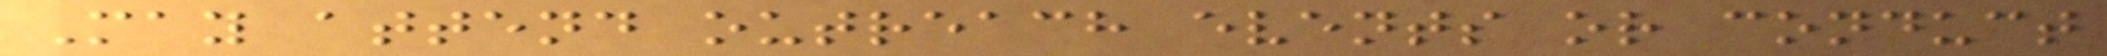May attend outreach events or conduct
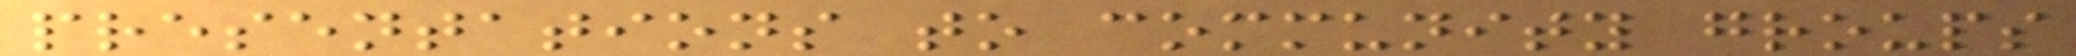presentations to community groups
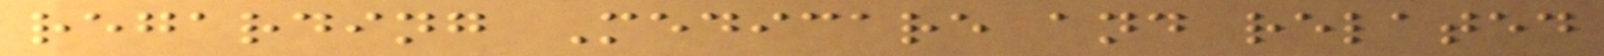regarding Medicare and related
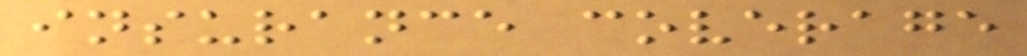insurance coverage
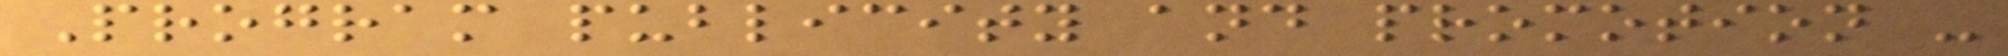Program publicity and promotion -
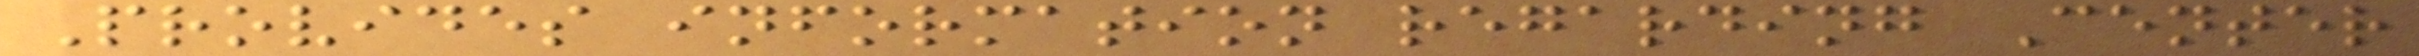Provides information regarding Center
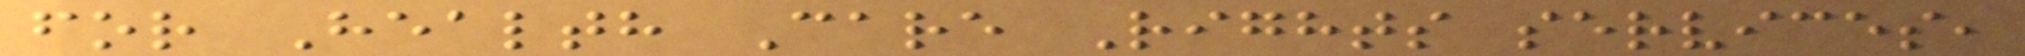for Health Care Rights services,
